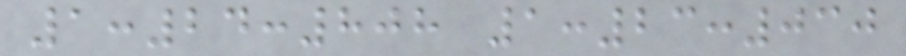1:24:808 1:23:030
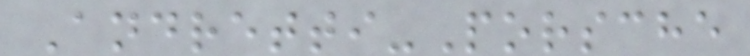Andretti-Porsche
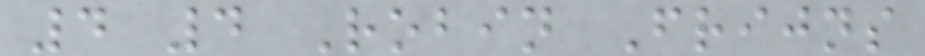4 4 Robin Frijns
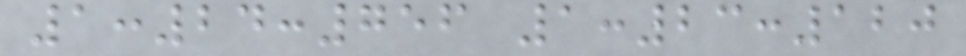1:24:756 1:23:120
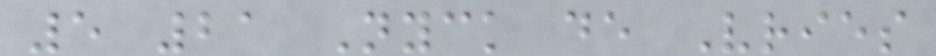5 21 Nyck de Vries
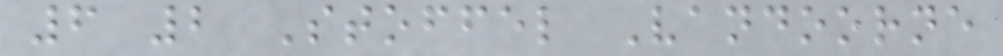6 2 Stoffel Vandoorne
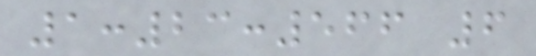1:23:566 6
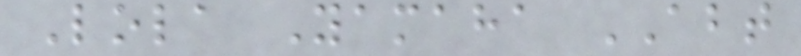Lola Yamaha ABT
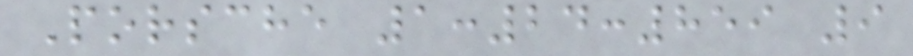Porsche 1:24:859 9
